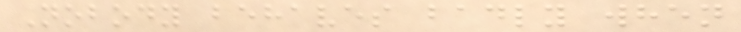Nobody behaves badly when
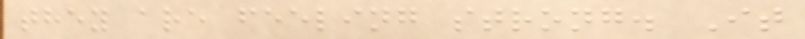they are feeling strong. It
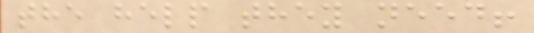the help they need!
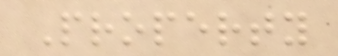Property
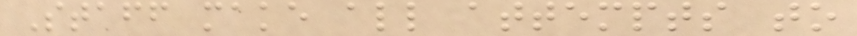Staff make all attempts to
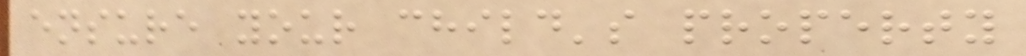ensure your child's property
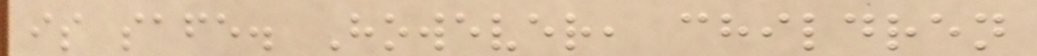is safe. However, children
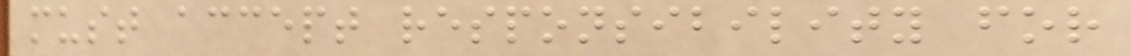must accept responsibility for
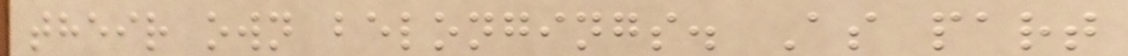their own belongings. As part
